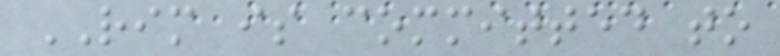RIM is committed to
